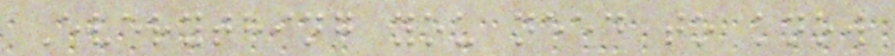Everything you need to know
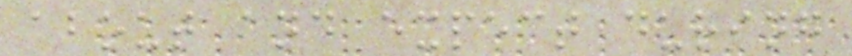about and expect during
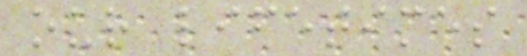our lifetimes
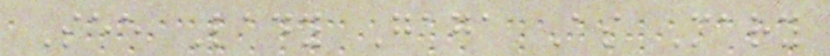See Lady Gaga As Mary
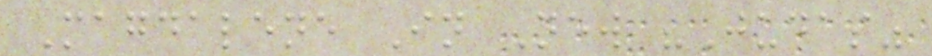Magdalene In New "Judas"
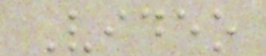Video
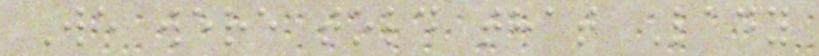We were told that Lady
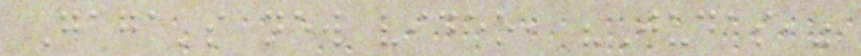Gaga's new video, "Judas,"
